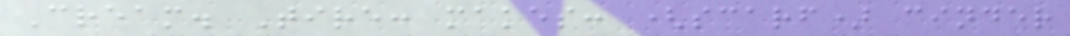Cream. Tire: makes: (scarf) cinder
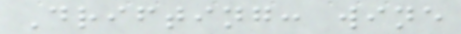Drifting: wine
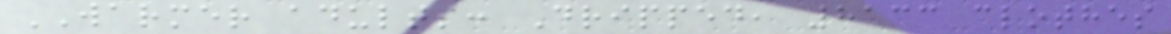WARMER adults: Dripped, 8133 clothes
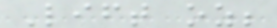Lift oz;
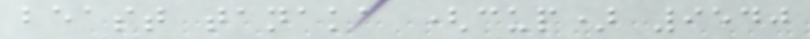beast tanaka (cup) 9540
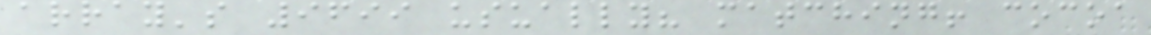array's 9699 usually? matching! cocoa
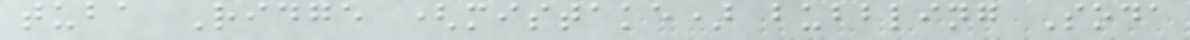tuba Ridge (mistake) bubbling Soda
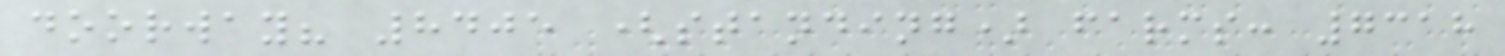doorway? 8405 (standing) farms: 7318
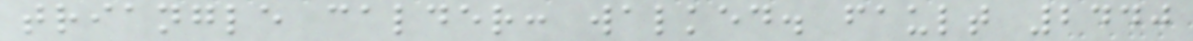triangle calder: walked. fault 2440
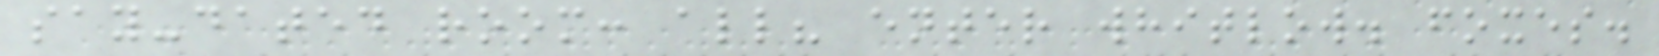say-dated room: all? enter whitlow. foxes.
